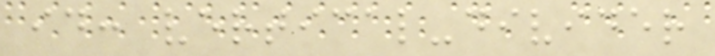id: vertical-divider
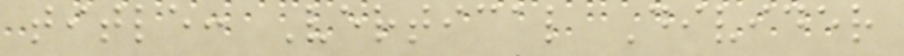title: Vertical Divider
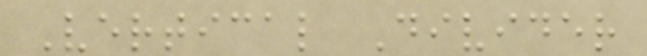Vertical Divider
